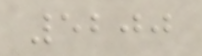5200
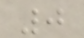0
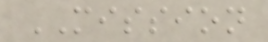MISSION
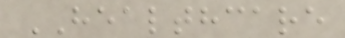HEALTHCARE
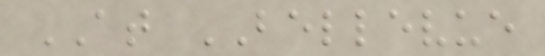AT BELLEVUE
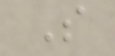S
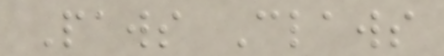Paws Claws
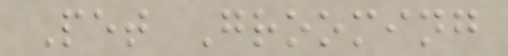Pet Grooming
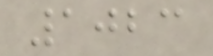1023
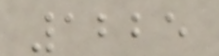1225
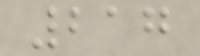217
